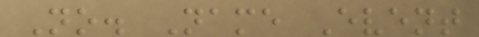No. Name Event
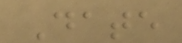Date
